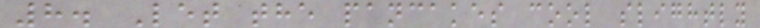8. Let the pancakes cool slightly
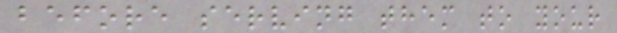before serving them to your
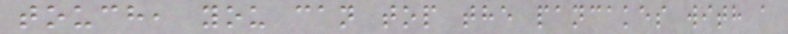touch, you can top the pancakes with a
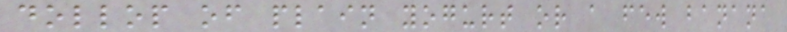dollop of plain yogurt or a few banana
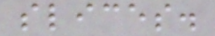slices.
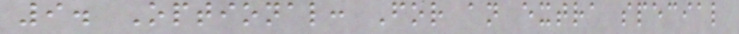9. Optional: For an extra special
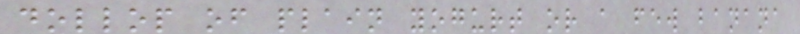dollop of plain yogurt or a few banana
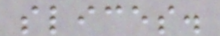slices.
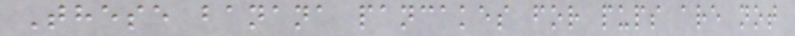These banana pancakes for pups are not
